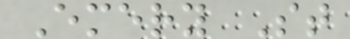Emery St
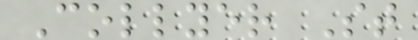Collyer St
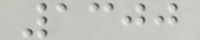1300
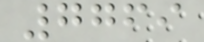7769
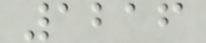1216
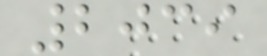2039
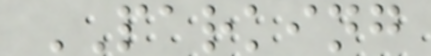PARKING
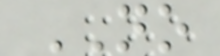NO
